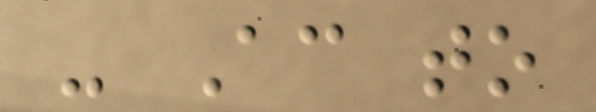- According to
